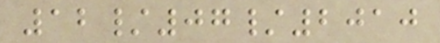12/07/2010
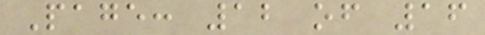Page: 12 of 16
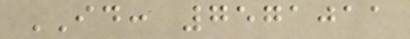ID: 7571011
